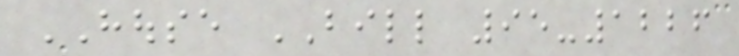HOUSE BILL 95-1226
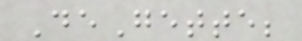DeGette;
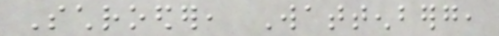Schroeder, Wattenberg,
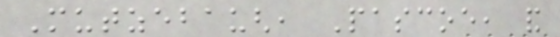Mutzebaugh, Pascoe, and
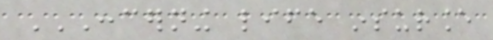CONCERNING LIFE INSURANCE
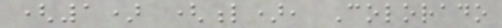(1) (l), Colorado
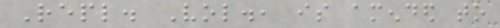Repl. Vol., is amended to
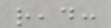read:
